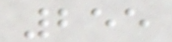255
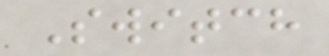Switch
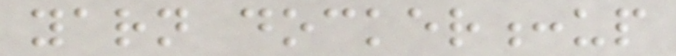yarn docker:up
